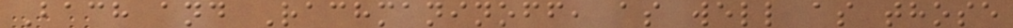Bach and Rachmaninoff, as well as those
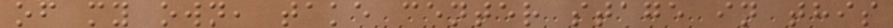of my own, take center stage in this
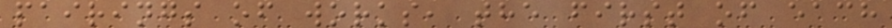pairings of works, the first of each
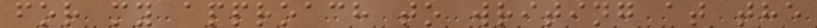for my approach to writing at the
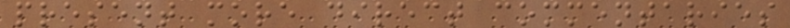present more direct commentaries
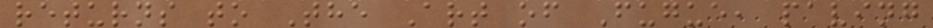returns to The Art of Fugue, paving
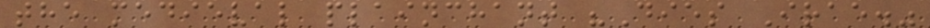the medieval plainchant "Dies Irae."
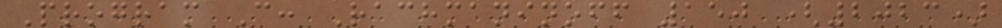Program C: Rachmaninoff 150 (2023)
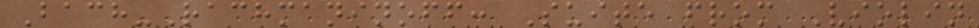Bach-Rachmaninoff: Suite from Violin
